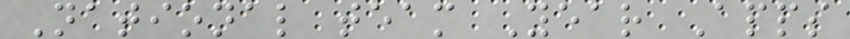National team Year Apps
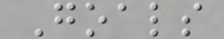Goals
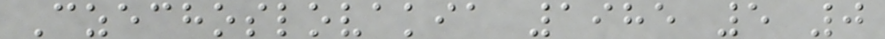Czechoslovakia 1985 5 0
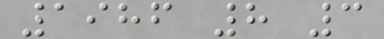1986 8 3
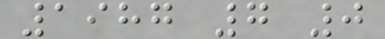1987 7 0
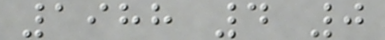1988 4 0
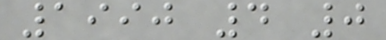1990 4 0
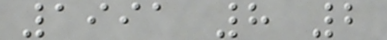1991 8 2
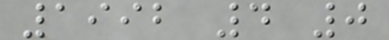1992 4 0
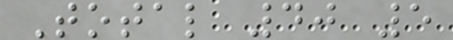Total 40 5
